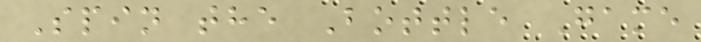Spin the Bottle Game
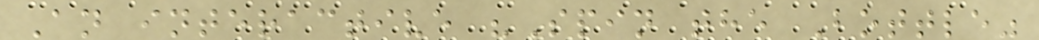An interactive "Spin the Bottle"
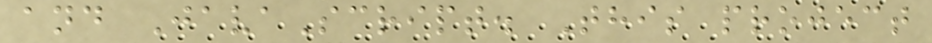and JavaScript. This project
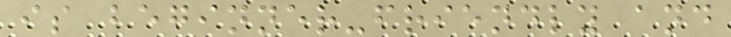is beginner-friendly and
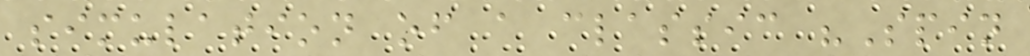simulation of a classic "Spin
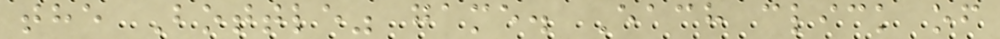the Bottle" game. Each click of
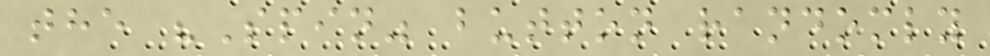the "Spin" button randomly
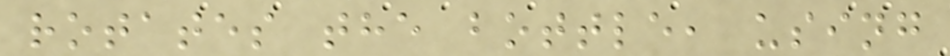rotates the bottle, using
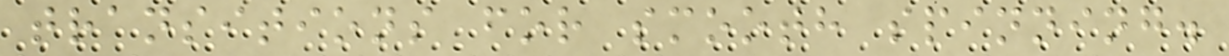transitions for smooth spinning.
